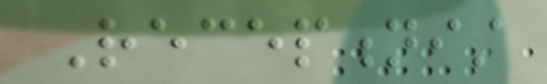Receptionist
